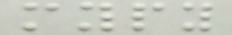mypy
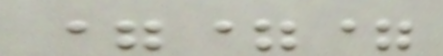===
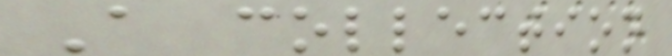A collection
